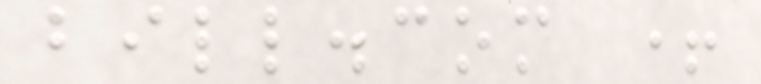bill.com +
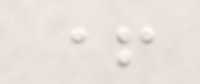+
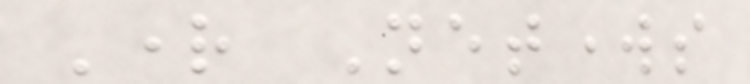Right Networks
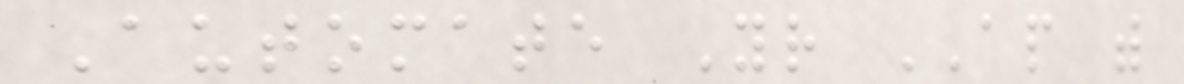Automate Your AP with
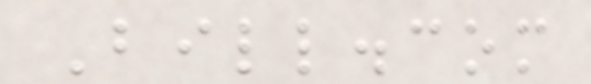Bill.com
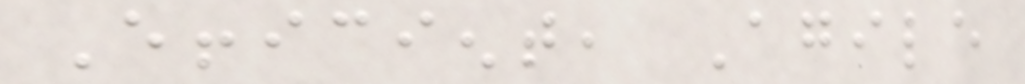Efficient, Agile
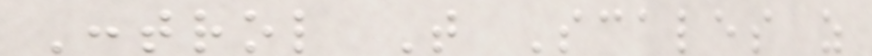Control That Scales as
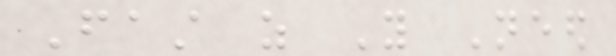Fast as You Need
